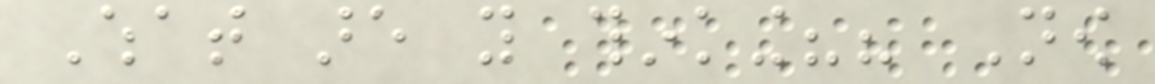What are you thinking?? Now
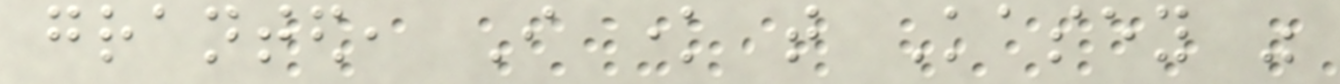granted, I know that Kasey was
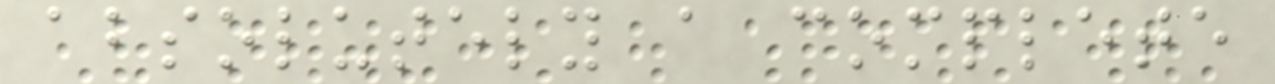absolutely a complete
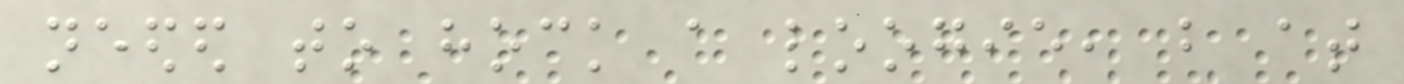needed to hock a loogie, but at
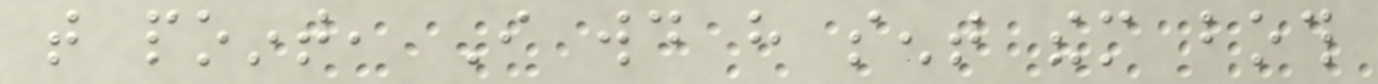that point, I would have sent them both
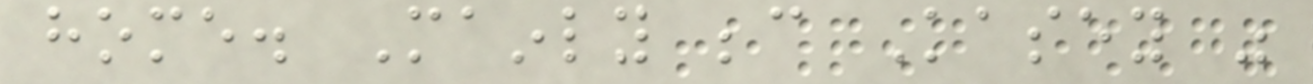home. Mainly because Kasey was
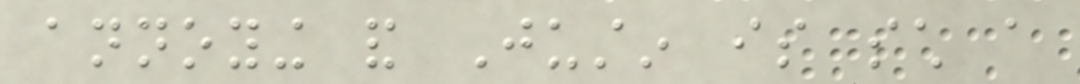annoying and Justin is such a
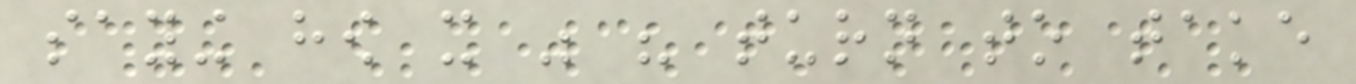saying how it was his turn to take
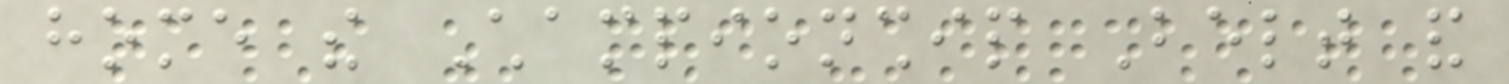home the Championship Belt and
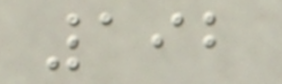192
